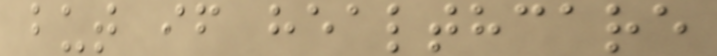but if healthcare
